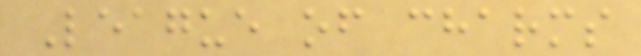League of charms
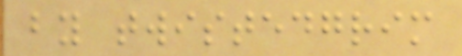by twistedgrim
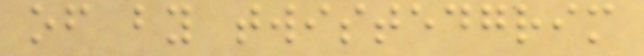of by twistedgrim
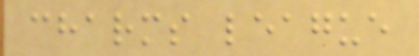charms league
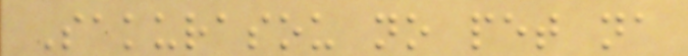Sakurasou no pet na
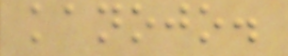kanojo.
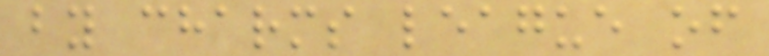by charms league of
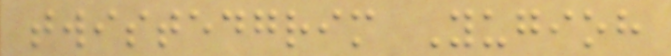twistedgrim Yugioh
